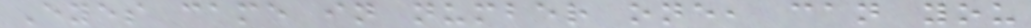Eyes came in number one, can you
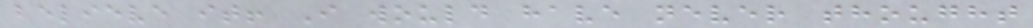believe it! I would have never thought
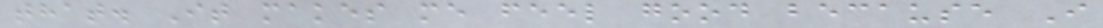that. It makes me feel good because I
